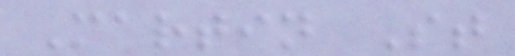Martin St
